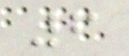6
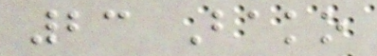23 Bako
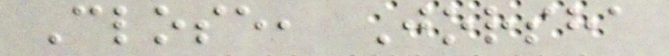Close, Jorsha
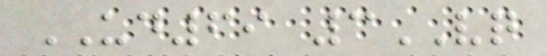UD69 3VQ
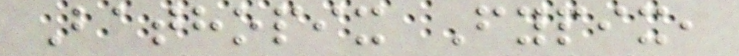Bathopix Fypix,
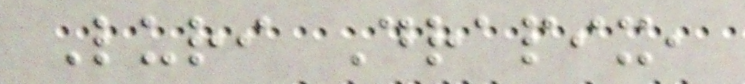Luri Drapix,
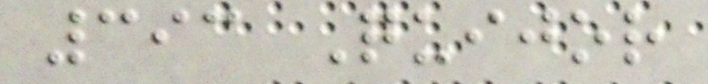393 Quijor
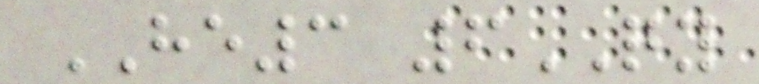HE3 6QY
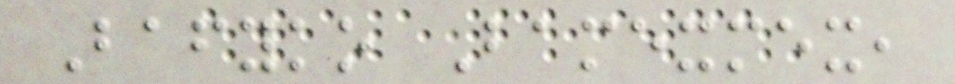Bafyko Bamexmex,
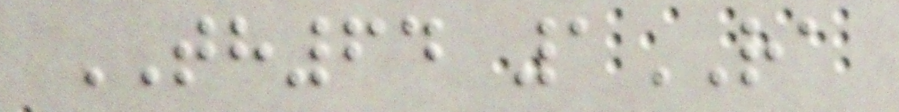TH64 1RA
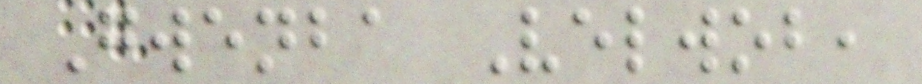Gwenba Velwob,
